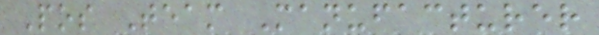Pos Team Manufacturer
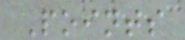Points
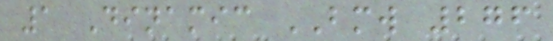1 Dinamic BMW 276
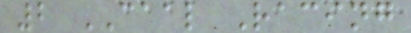2 CAAL Racing
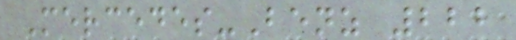Mercedes-Benz 222
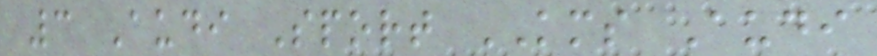3 Audi Sport KMS Audi
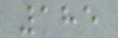185
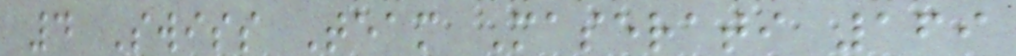4 Swiss Team Maserati 169
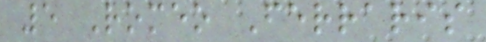5 Romeo Ferraris
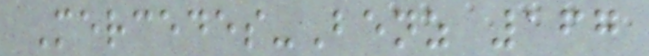Mercedes-Benz 167
